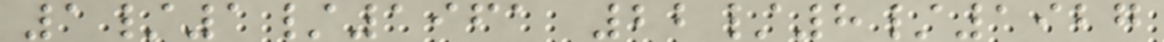1/1/1961 22/8/1927
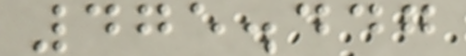475.447
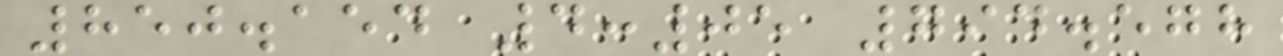850.154 4:05 794.578
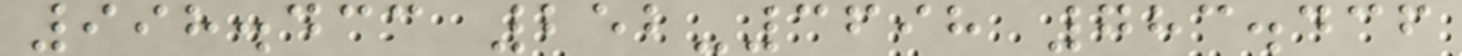998.433 252-3698 783.436
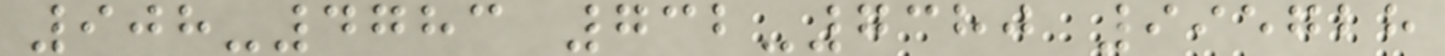908-4783 732-7380 995728
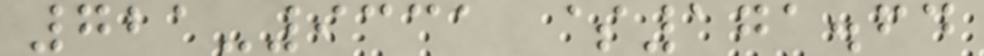721-9331 $171.64
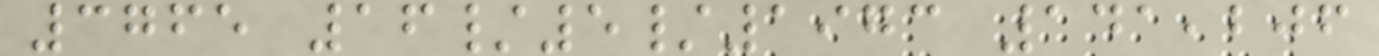3765 16/5/1973 141,206
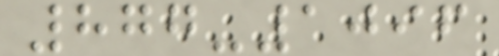877-1096
